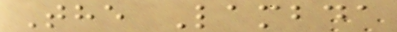The Lambda
